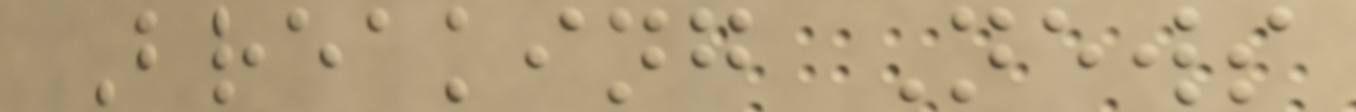Breaking News
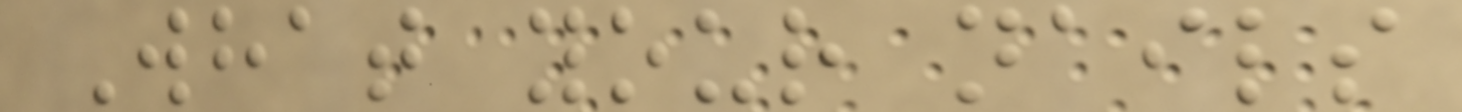What your nails
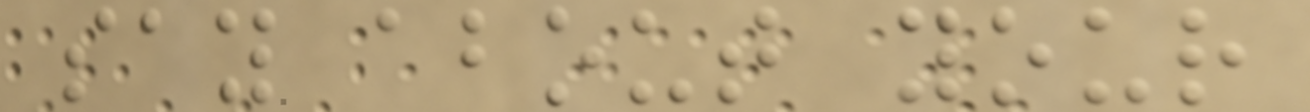say about your
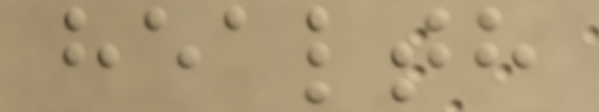health
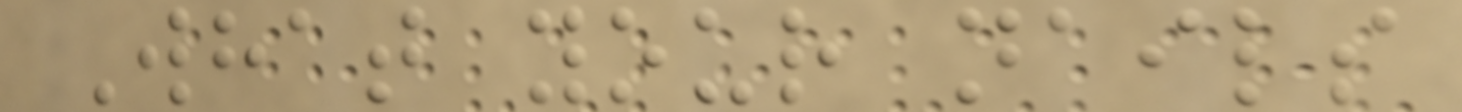What your nails
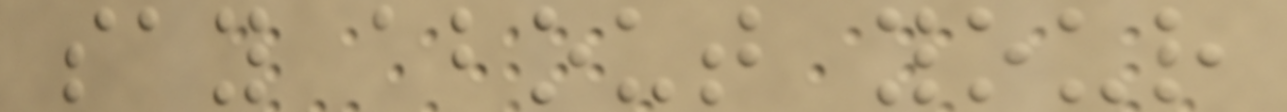say about your
